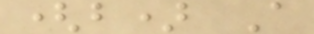(b) A
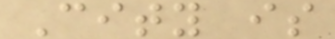City is
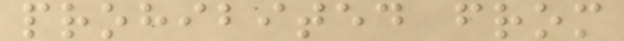prohibited from
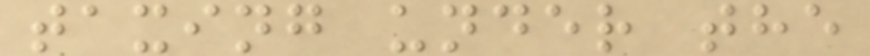taxing under the
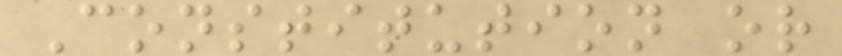Constitution or
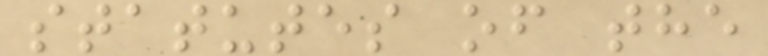statutes of the
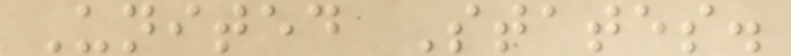United States.
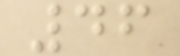46
